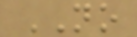NO
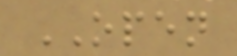OPEN
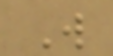W
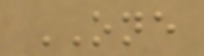ONE
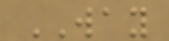WAY
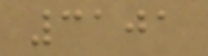3101
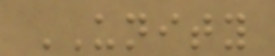UNITY
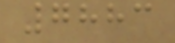7883
